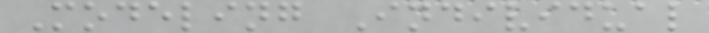Modeling Individual
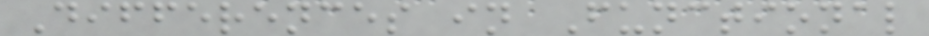Differences in Functional
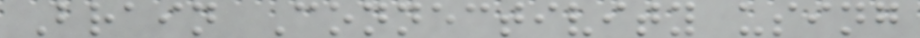Brain Connectivity using
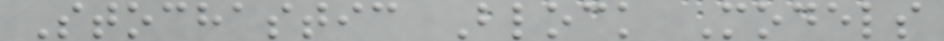Stochastic Block Models
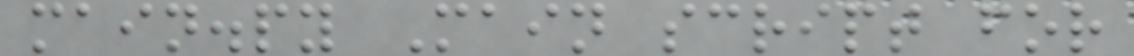main.py Main script for
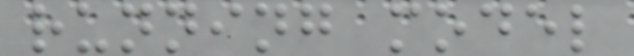running model
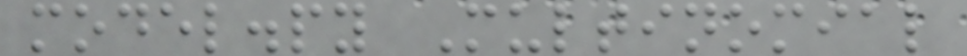model.py Multinomial
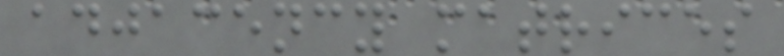adjacency matrices
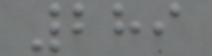289
